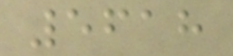5618
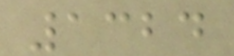1324
